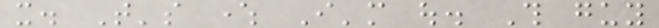it. That's where I'm out. This guy
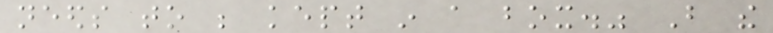needs to be kept in a box." But the
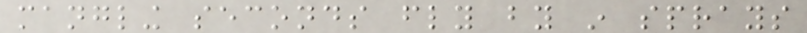mangling seconds fly by in sprays
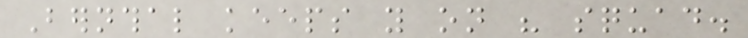Bernthal keeps you on his squad.
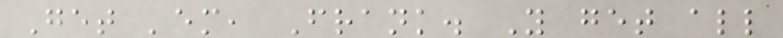Get 'em, Frank. You get all
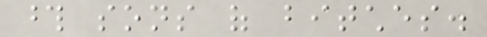those sons of bitches.
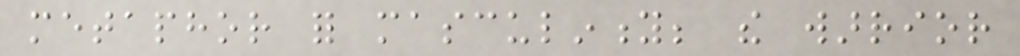metaphor for masculinity; the warrior
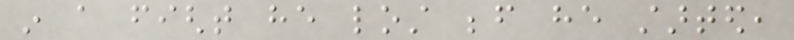in a fight he lost before he started,
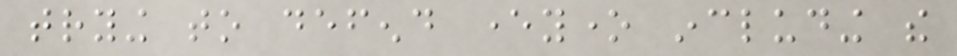trying to defend everyone including the
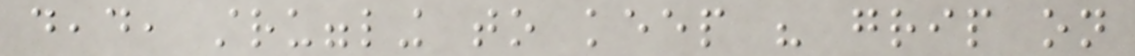dead, struggling to keep his grip on
